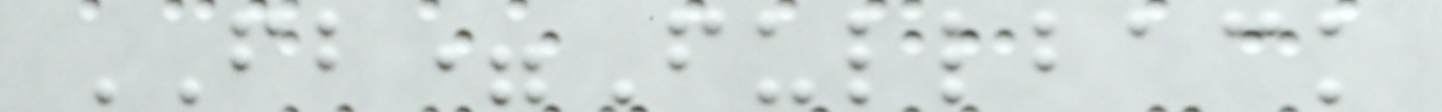FB=Fullback
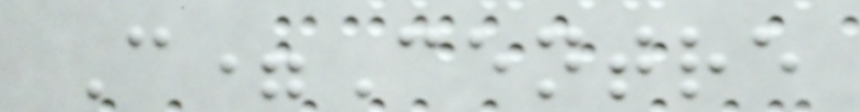C=Centre
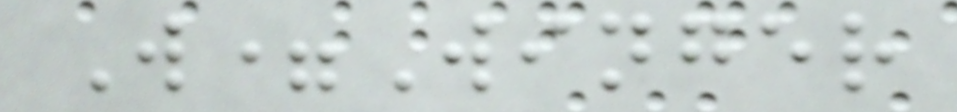W=Winger
